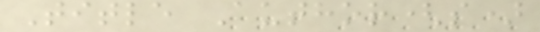Title Author(s)
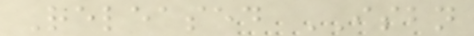Released ISBN
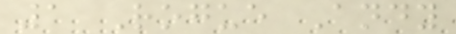1 Rogue Andy
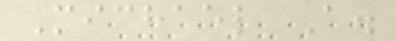Michael A.
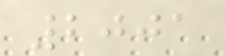2001
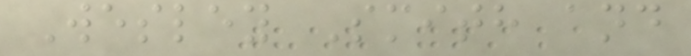Wesley Smith and
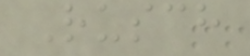Rusch
